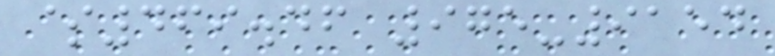$469.46 975-9154
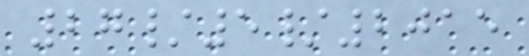27/5/2015
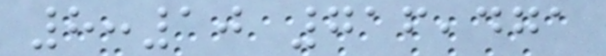8:10 716,471
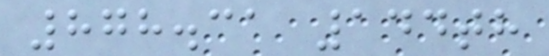878.31 144th
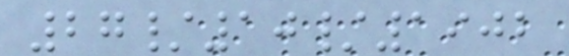27/10/1902
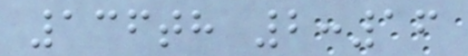136th 2:16
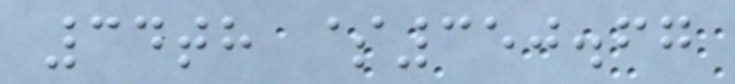34th $350.67
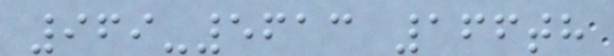969-5613 166th
